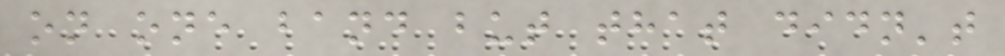on one band but that didn't
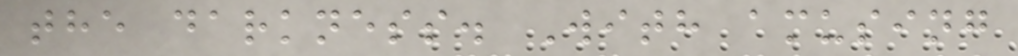the darkness. With amusing
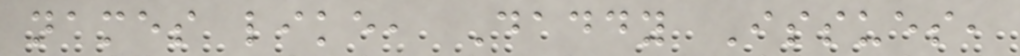names like, Daddy Issues,
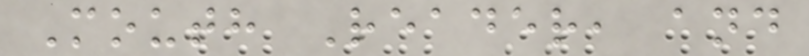Mouth Reader, and
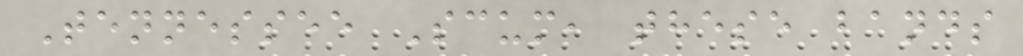Tennessee Scum, these bands
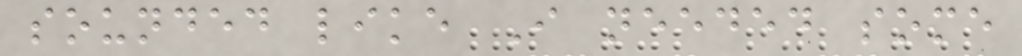sounded like I needed some
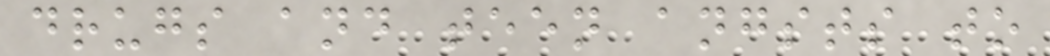drugs and teen angsts to
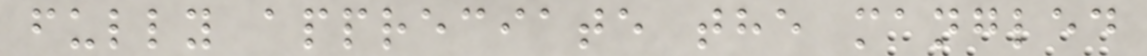fully appreciate the mangled
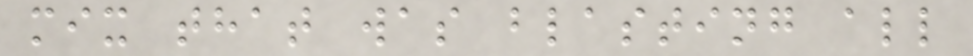mix that was blasting all
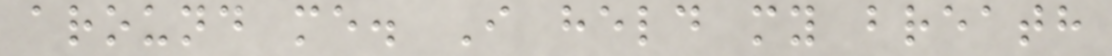around me. I held my breath
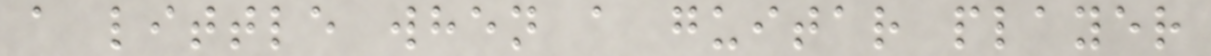a little when a guitar player
